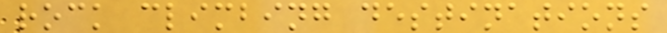rock climbing destinations
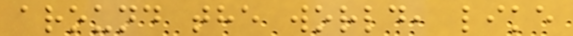around the world, like
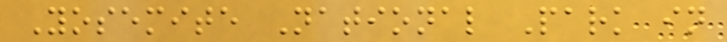Yosemite National Park in
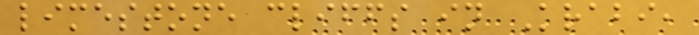limestone cliffs in Krabi,
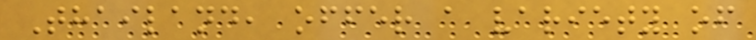Thailand, offer a variety of
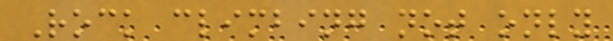Rock climbing not only
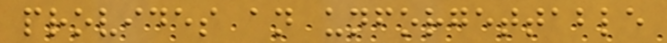provides an unforgettable
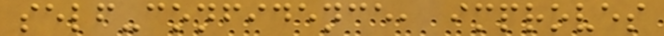self-confidence, improves
